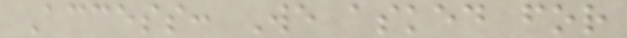Access: We asked for
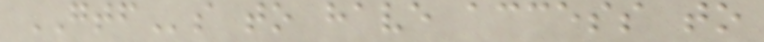GTFs to have access to
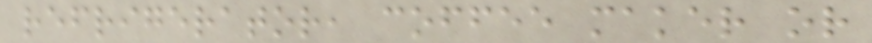refrigerator, coffee maker or
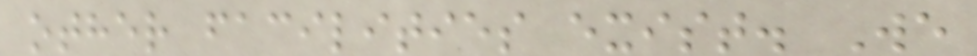other facilities exist. We
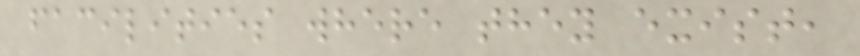facilities where they exist,
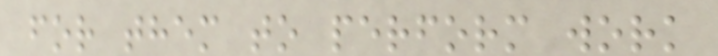for them to perform work
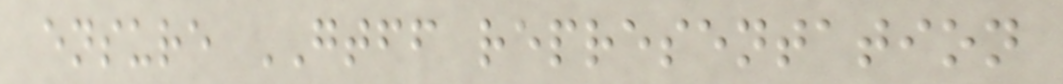ensure GTFF representation
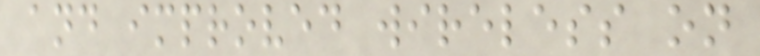and improved wireless on
